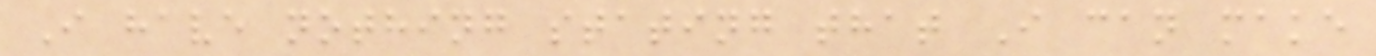I have nothing stating that I can make
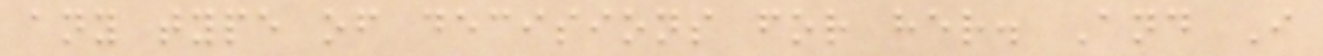any type of decisions for her. And I
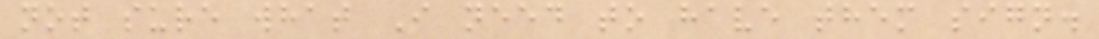not sure what I need to have them sign.
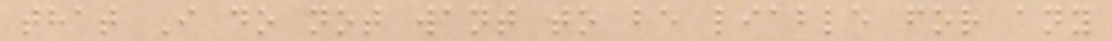that I do not want to be liable for any
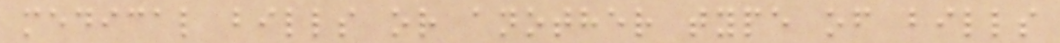medical bills or another type of bills
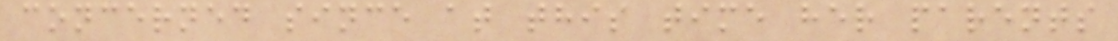concerned since at this time her parents
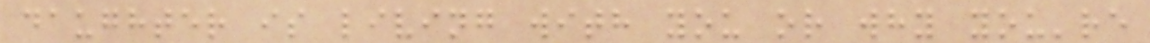daughter is living with you or why you're
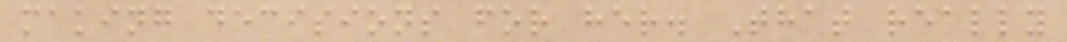making decisions for her. That really
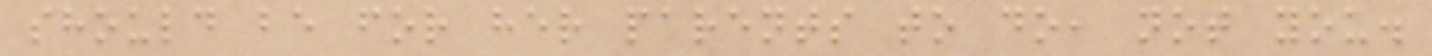should be for her parents to do, not you.
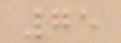75
